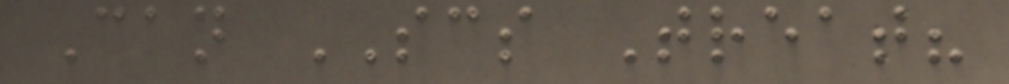Can SCS Treat?
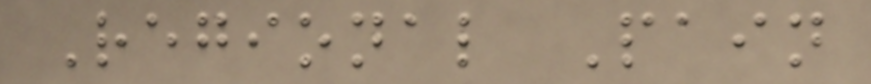Regional Pain
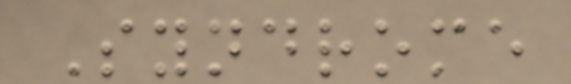Syndrome
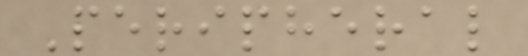Peripheral
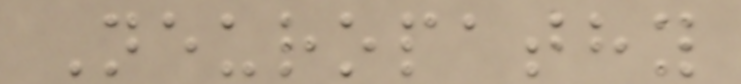Neuropathy
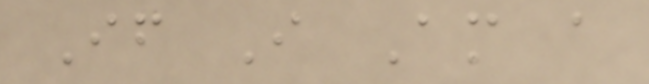If I Am a
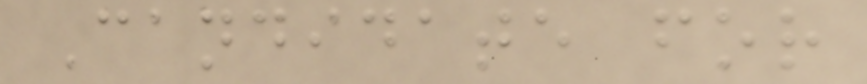Candidate for
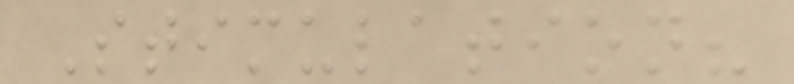Stimulation?
